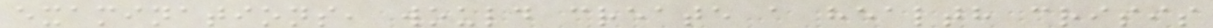examinations, would create a health crisis
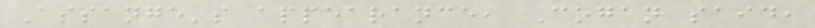Assange's appearance, Cogan said,
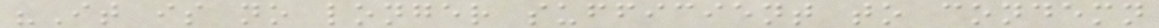"It is no longer sufficient to condemn
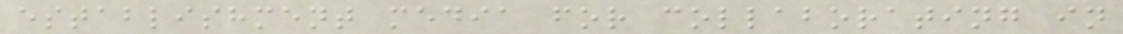establishment media for collaborating in
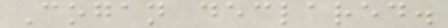Cogan declared.
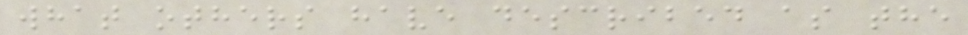what others have described as the
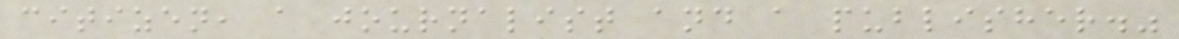citizen, a journalist and a publisher."
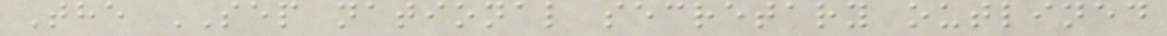The SEP national secretary outlined
